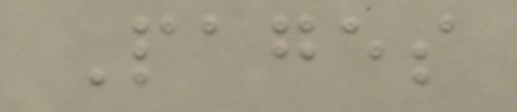Pages
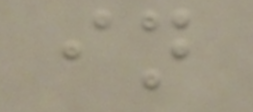in
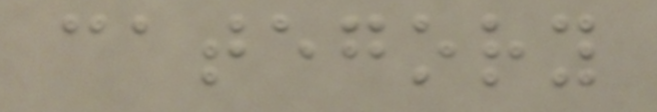category
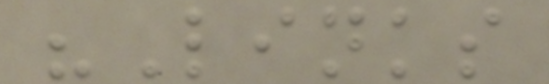"Links
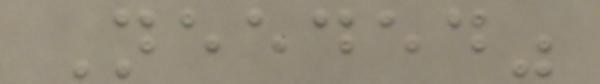Needed"
